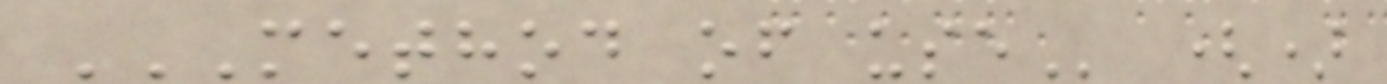METHOD OF USE ()
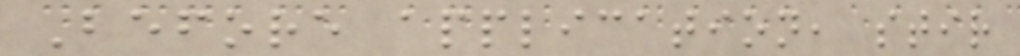Before application, stir
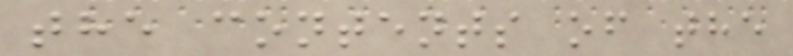the contents of the
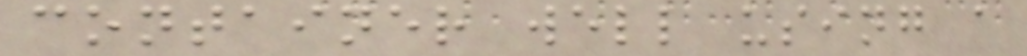container well using a
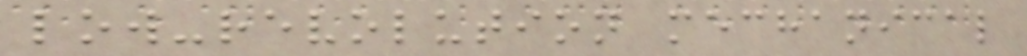low-revolution mechanical
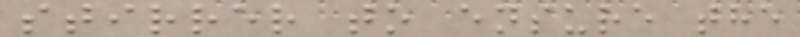stirrer to ensure the
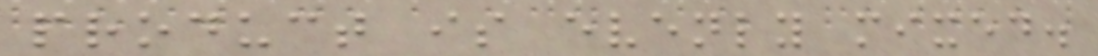product is evenly mixed.
